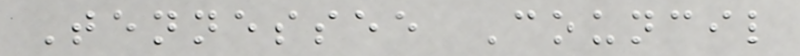Tennessee Council
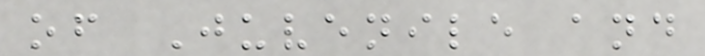of Juvenile and
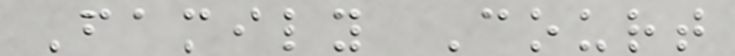Family Court
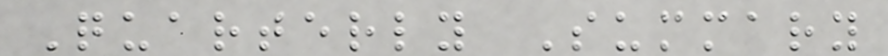Quarterly Summary
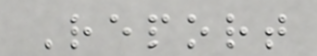Report
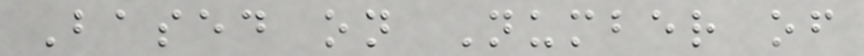Based on Number of
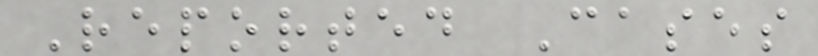Reported Cases
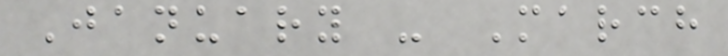January - March
